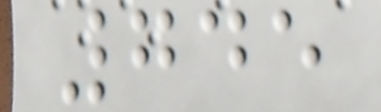745
